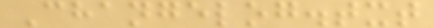Changelog.txt
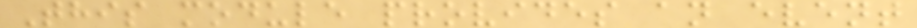This module provides an event
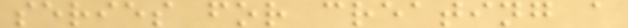series for creating a
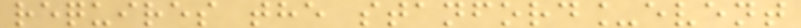requires the stanford_event
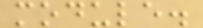module.
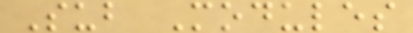Sub Modules
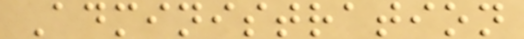Administration
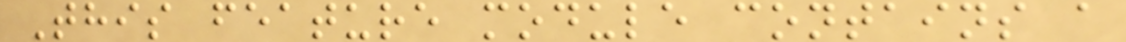This feature module contains a
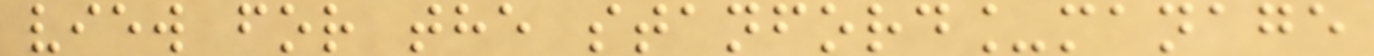view for the stanford_manage
